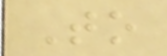To
